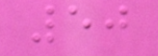50
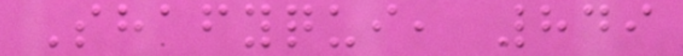Shafyqui, 849
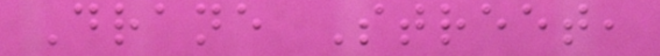Drane Street,
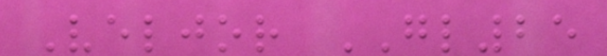Veljor GL25
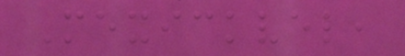Mexickvel,
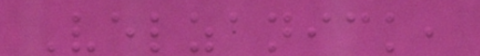Velzanick,
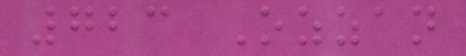723 Ozzan
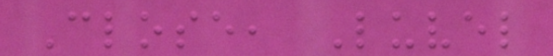Close, Luvel
